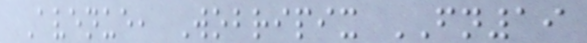Avenue, Wobripix FN19
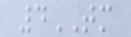4TM
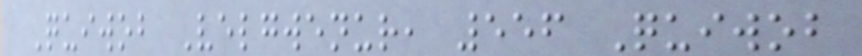Quiwob Velgwenur, 556 Quiwob
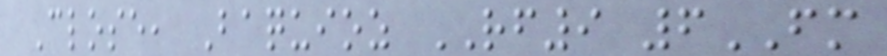Close, Baquioz RF9 6FM
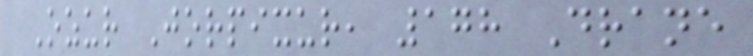Ozur Jorpixur, 178 Drane
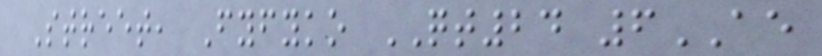Street, Fyfyko QT24 6AE
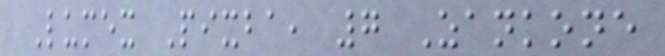Lumex Pixba, 7 Zankone
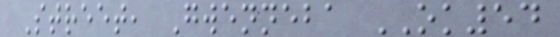Street, Gwenneba OK54
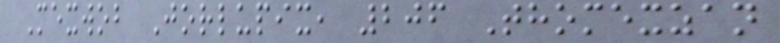Mexwob Jorlupix, 206 Thomexzan
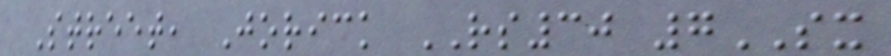Street, Jorick RS30 7SX
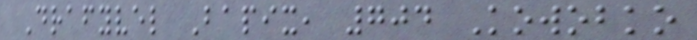Drafyvel Bapix, 704 Kowobko
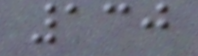130
